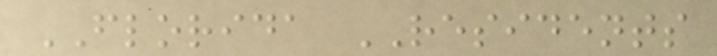FLORIDA RESIDENTS
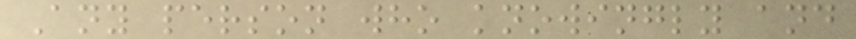Any person who knowingly and
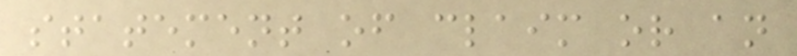statement of claim or an
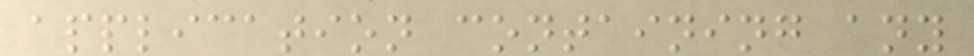application containing any
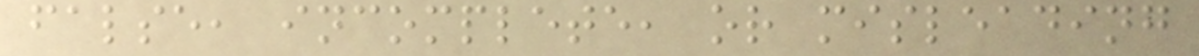false, incomplete, or misleading
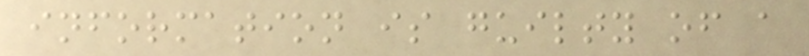information is guilty of a
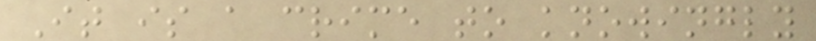It is a crime to knowingly
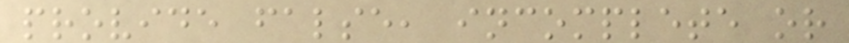provide false, incomplete or
